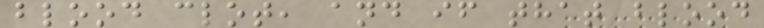blood clot, and if that blood
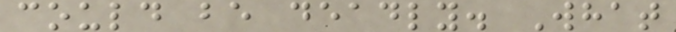could be deadly. What
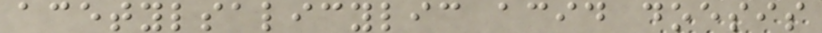acetylsalicylic acid doesis
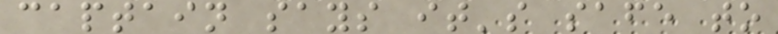captain says it's safe to
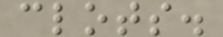clots.
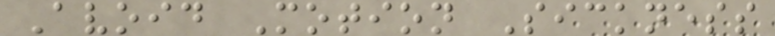Avoid Motion Sickness
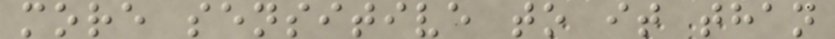more sensitive to it than
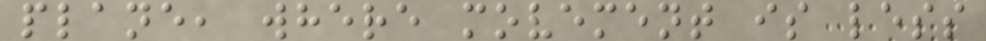plane, where movement is less
